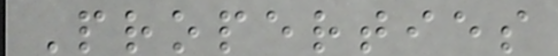Properties
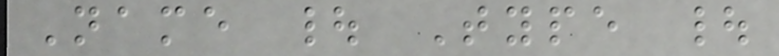Name | Type |
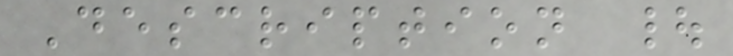Description |
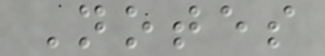Notes
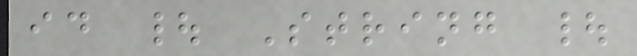id | String |
